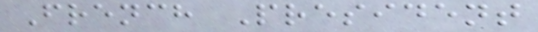French President
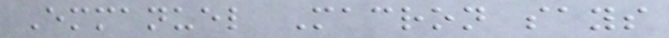Emmanuel Macron says
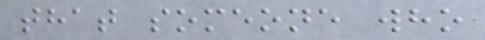that someone who
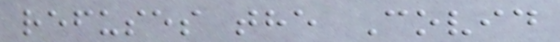refuses the Covid
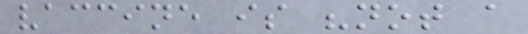vaccine is "not a
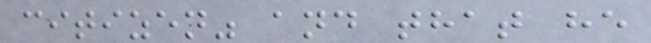citizen" and that he
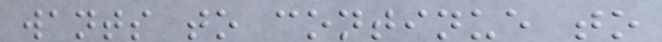wants to continue to
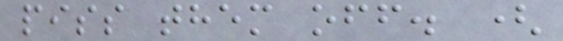piss them off. (
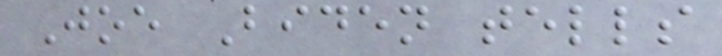Joe Biden tells
